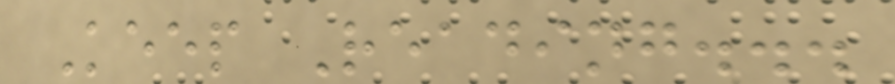Keep Reading...
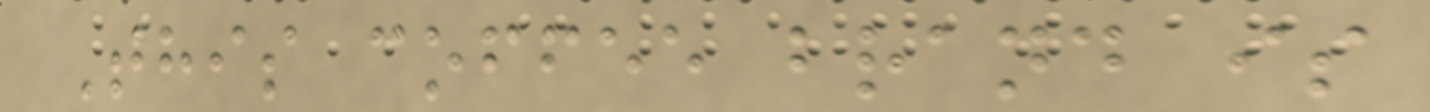This coffee brand is
